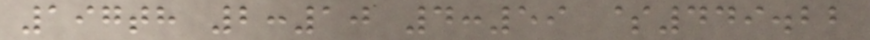197th 2:10 4:59 $449.22
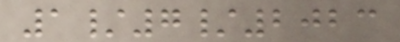1/7/2023
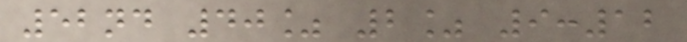52nd 40% 2% 9:12
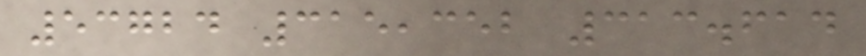53724 315,352 313.614
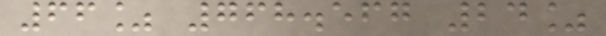66% 768.567 24%
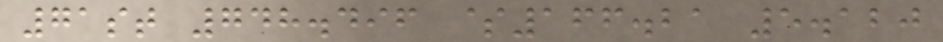71st 748.496 $166.21 5.120
